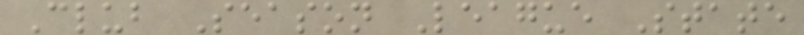Club Season League State
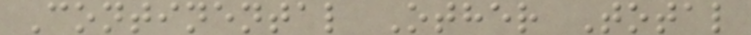Continental Other Total
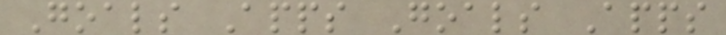Goals Apps Goals Apps
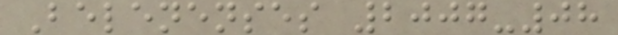Belenenses 2007-08
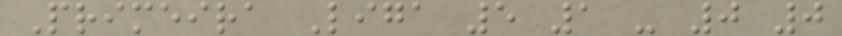Primeira Liga 5 1 - 0 0
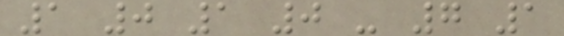1 0 1 0 - 7 1
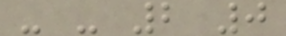- - 2 0
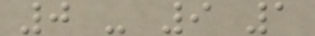0 - 9 1
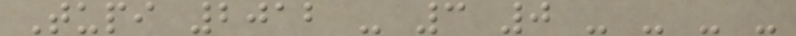Tupi 2012 - 3 0 - - - -
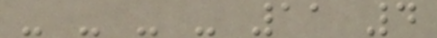- - - - 11 4
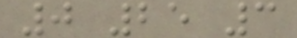0 25 3
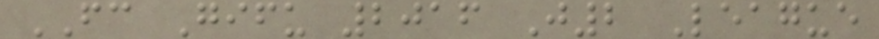FC Gifu 2016 J2 League
